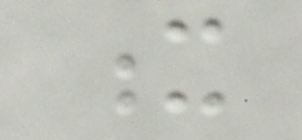x
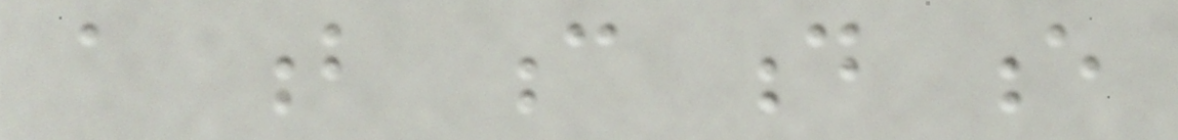a b c d e
